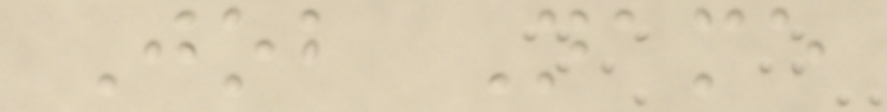Job Name
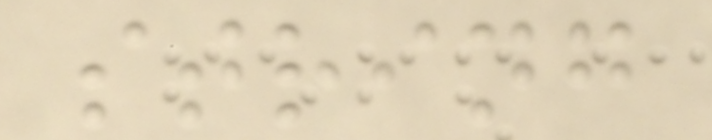string
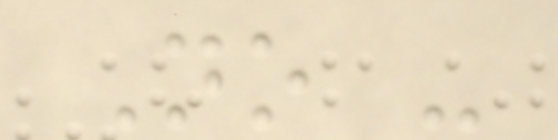No -
